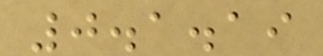0.1.19
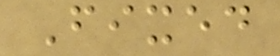Fixed
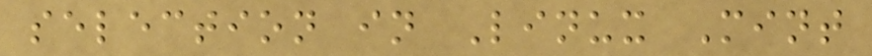selection in Linux Mint
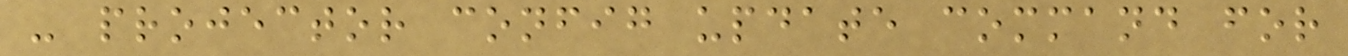- projector config update command for
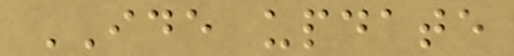IDE update
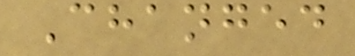Changed
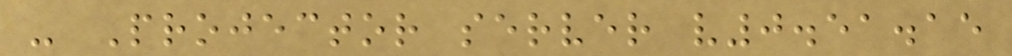- Projector server v0.51.15
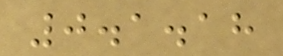0.1.18
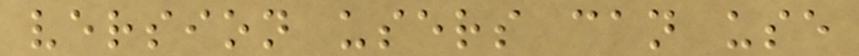version users can use
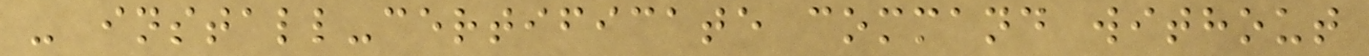- install-certificate command without
